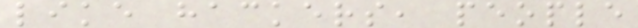like hackers, people
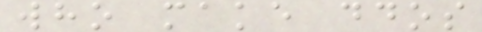who make ddos
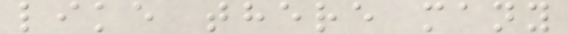like there many
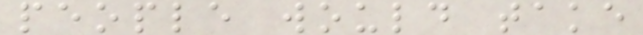people would take
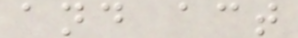and act
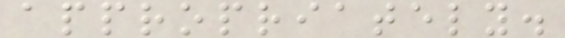appropriately.
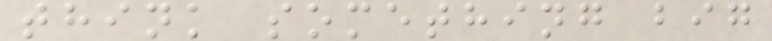think something big
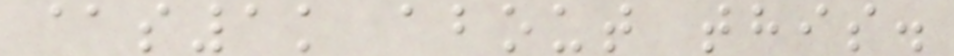@s1k about this.
